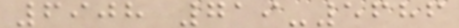6908 719-5686
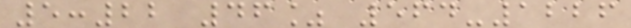5:22 46% 564-1226
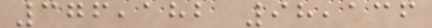376,182 98,136
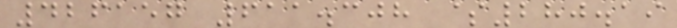426157 611.308 $280.19
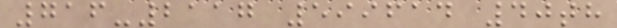716-2117 599614 40th
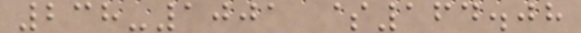238-1001 $164.08
